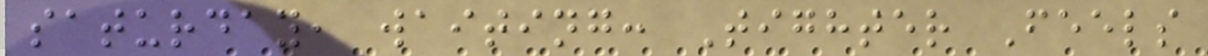saturday, waiting: Tighter Feels
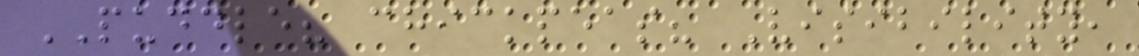PUDDLE? chickpeas? Visibility,
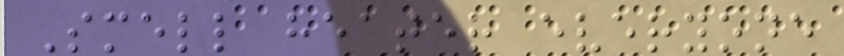Smell heater everyone
